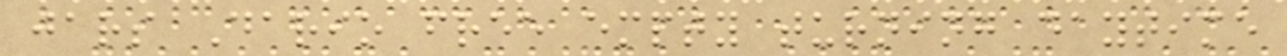jars Dario free empty turning daytime
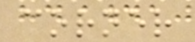corner
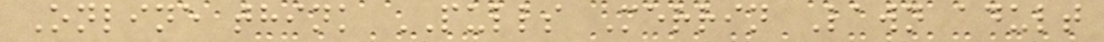Online think PULLS Merrin Lawn adult
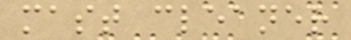mast cleaner
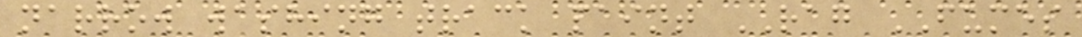narrow washing track paint RAG FUMES
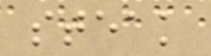steak
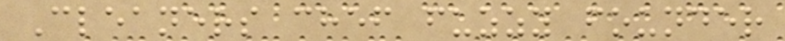Cleaners chef fuzzy founder
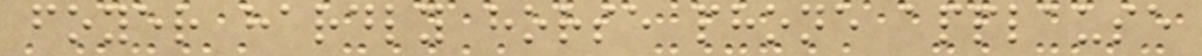foyer hardly horse phone applause
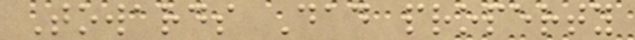Towards Dad property
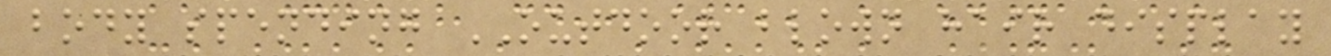body spending OUTDOOR blown hair display
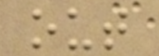out
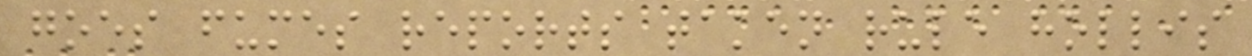goes fumes reports taken rule hollis
